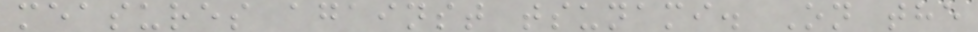measures against tsunami. On the
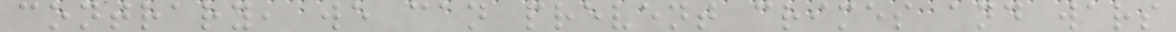contrary, we can prevent crimes and wars
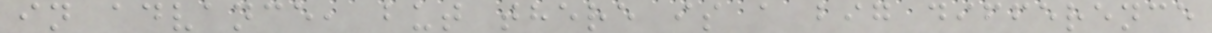in advance, but there is a big difference
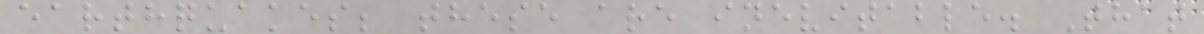earthquakes; these are inevitable. That
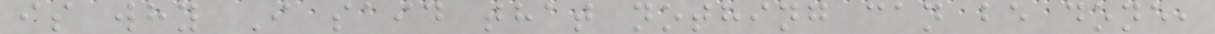is why I said that nothing can be done,
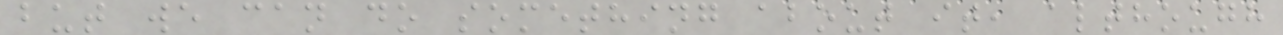but we can do something about it, although
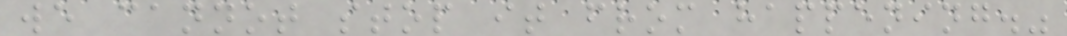we cannot stop it from happening."
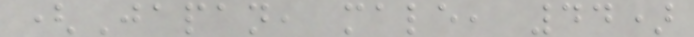(Japan, male, 44)
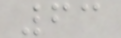63
